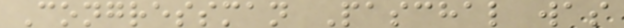Congressman Paschal was
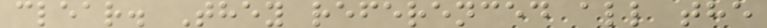clear. They referenced all the
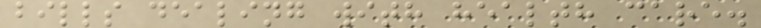bills dealing with health care.
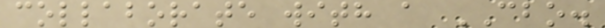collaborate with a CBO.
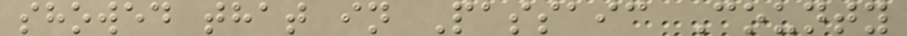showed that in Passaic County
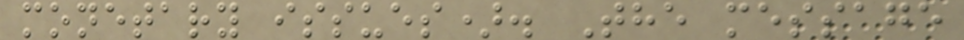monetary issues). The message
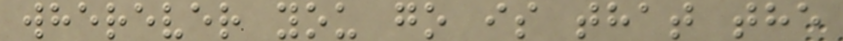wherever you go is that the
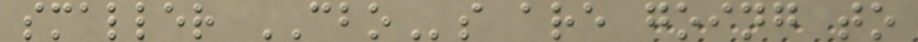smaller CBOs are going to
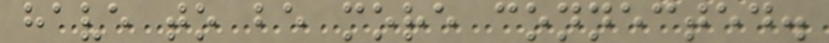have to be more connected.
